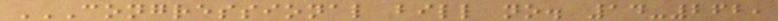CONGRESSIONAL BILL NO. 14-262,
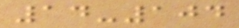14-104
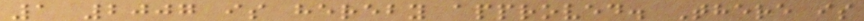1 2007 is hereby approved. There is
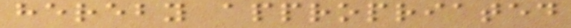hereby appropriated
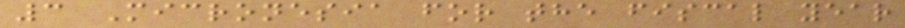3 Micronesia for the fiscal year
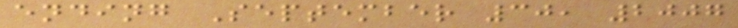ending September 30, 2007
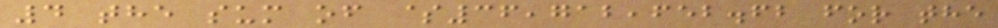4 the sum of $36,712,652.62 for the
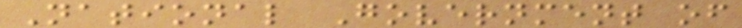National Government of
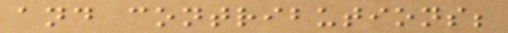and contributions;
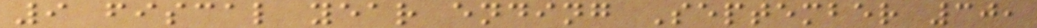9 fiscal year ending September 30,
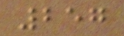257
